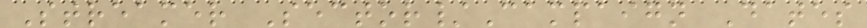Streamer Sector/Campaign Dates
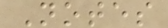Notes
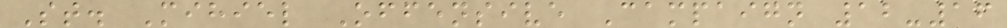St. Mihiel Offensive Campaign 12-16
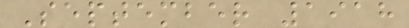September 1918
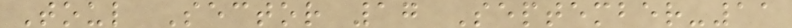Toul Sector 17 September-11
